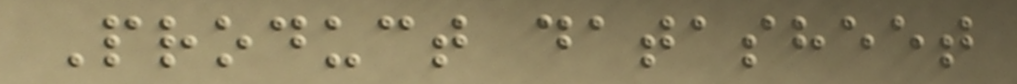Product datasheet
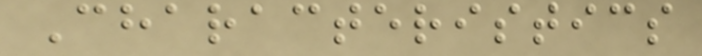Characteristics
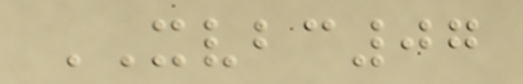XVBC07
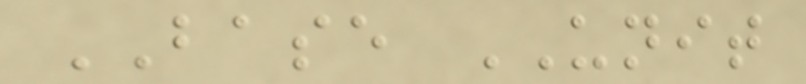BASE UNIT
